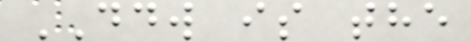DDW is the
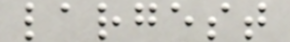largest
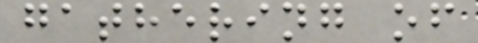gathering of
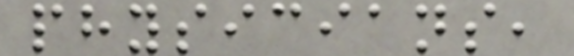physicians,
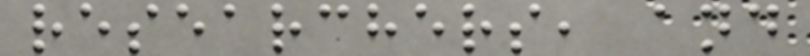researchers, and
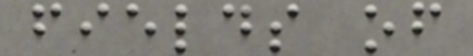fields of
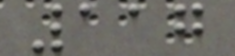117
